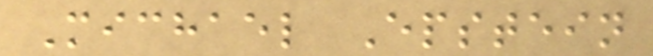Michael Epstein
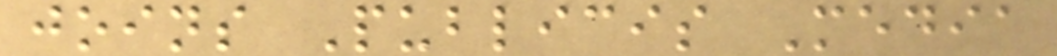joins Publicis Media
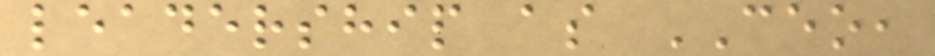leadership as CEO,
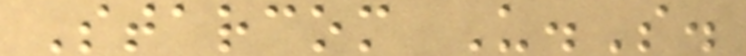Starcom U.S.
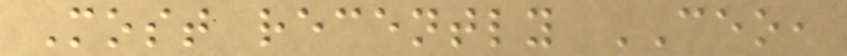Most recently CEO,
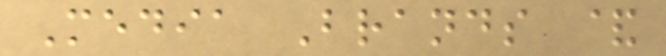Media Brands &
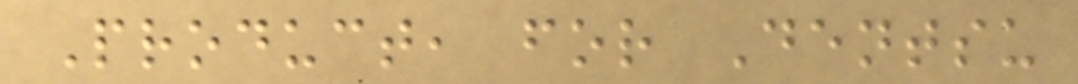Product, for Dentsu
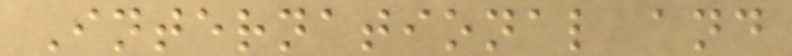International and
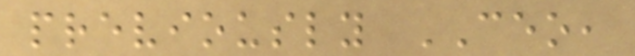previously CEO,
